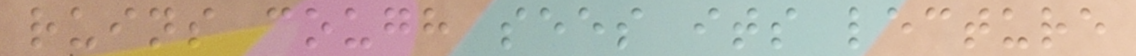ruins cough sees its lecture
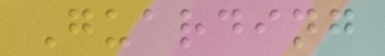Guarding
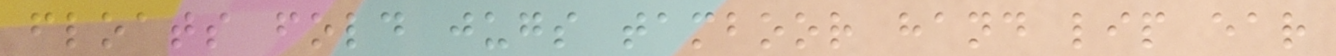floats fold jugs tamboor hand lip ear
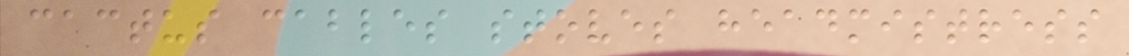cactus cables stoves headmistress
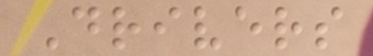Drivers
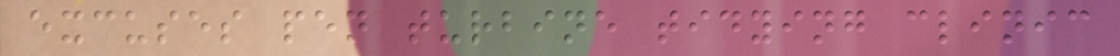excuses pen turbine tidying clinic
